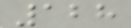128
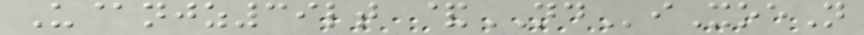U@njz39lt &NDiXoeN
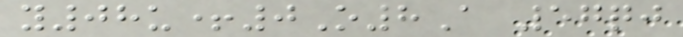y08u+0O8A 57qj
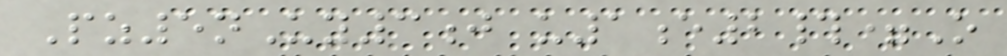Pz5nUy3j u1e2#=O
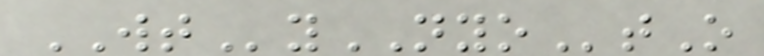WTyNYOtO
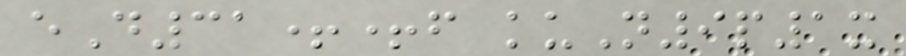eD31++f kuN9p1x
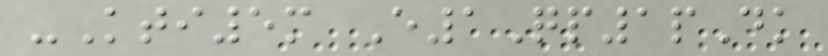-Kti5m E1Qp1pDk
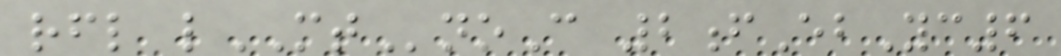rfl lMTnoC 2fEbYc6
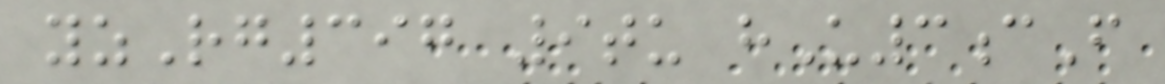yzRg397 9tu hU3cF
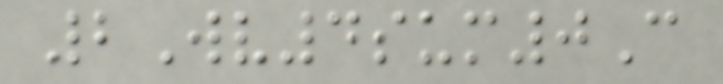2Wv4sum0C
